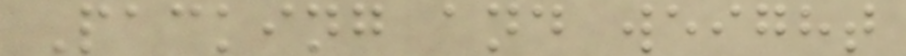Packing and weight
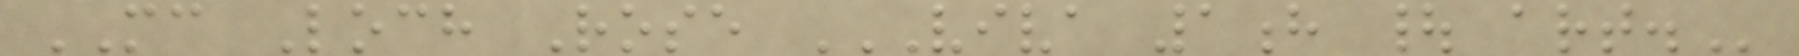MC Loch Rose VIVA 1H | ART.
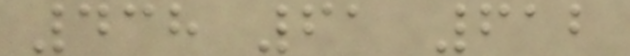438 61 612
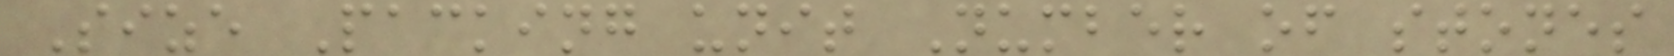Size Packing unit Number of stones
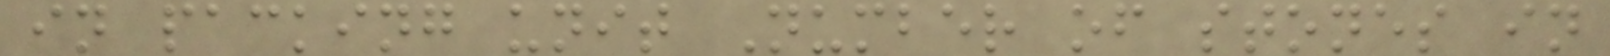in packing unit Number of stones in
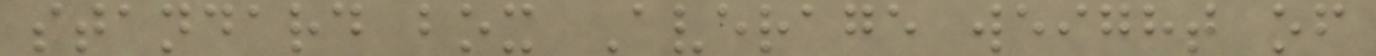standard box Average weight of
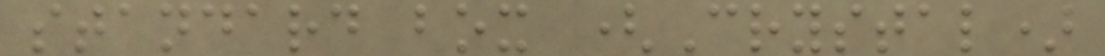standard box (Crystal)
